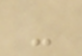-
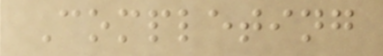Completing
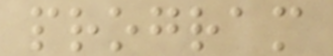program
